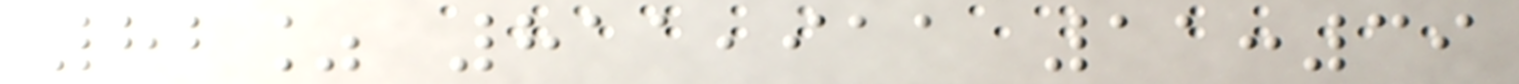82% 811,911 11:39
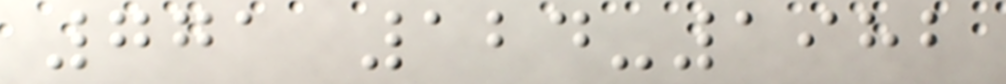771 124-1982
